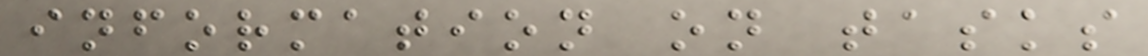information on tasks
